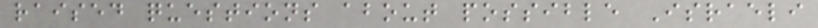raised questions about possible Israeli
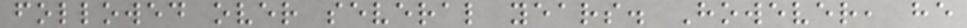followed over several years. However, he
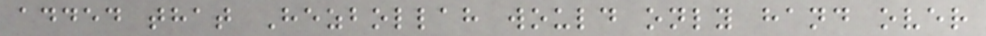added that Hezbollah would only hand over
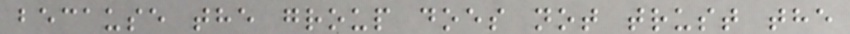because the group does not trust the
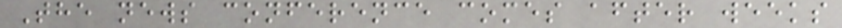The news conference comes after weeks
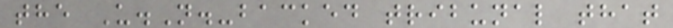the U.N.-backed tribunal that
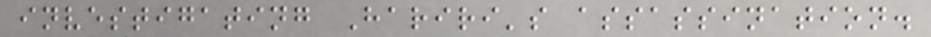investigating Hariri's assassination.
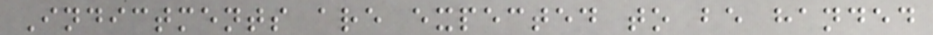Indictments are expected to be handed
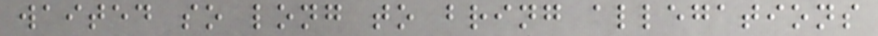waited so long to bring allegations
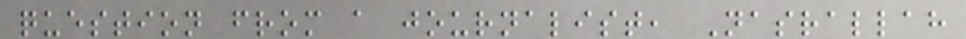question from a journalist, Nasrallah
